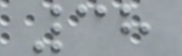38
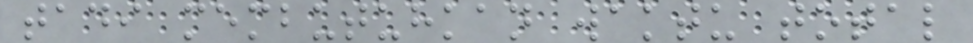tadi membutuhkan waktu total
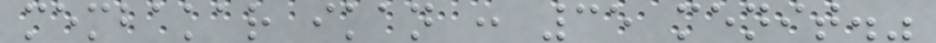membakar ikan : 35 menit."
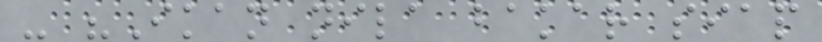- "Ikan nila bakar siap
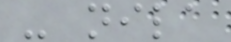- nila
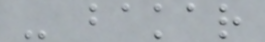- bakar
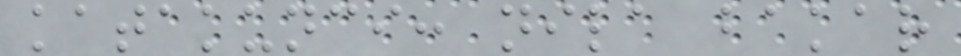katakunci: nila bakar
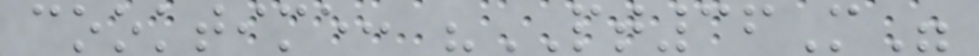cooktime: "PT36M"
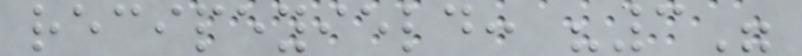recipeyield: "3"
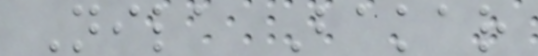Nila Bakar
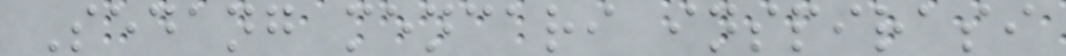Sedang mencari inspirasi
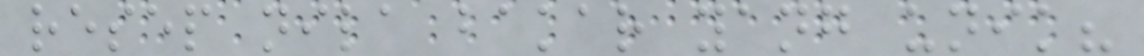resep nila bakar yang unik?
